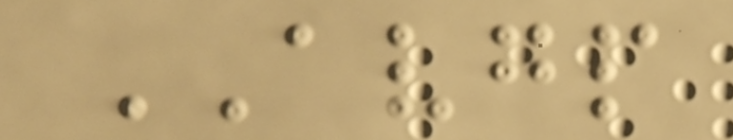AVGP
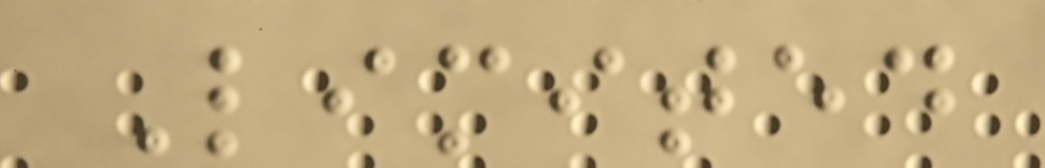Limited
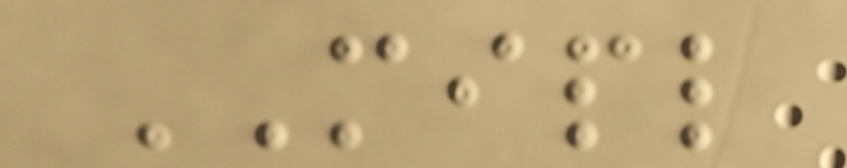MIPL
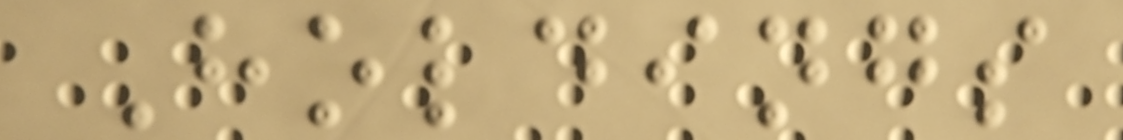Holdings
